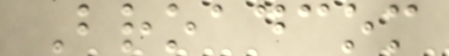Broadcom
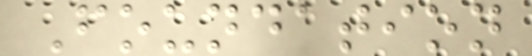Foundation
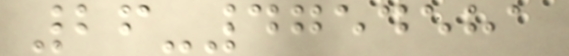26-4754581
